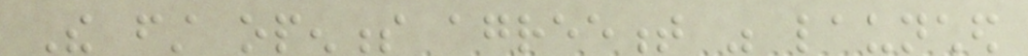The first openness agreement was launched
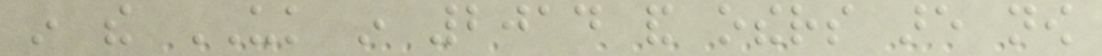in the UK in 2014 and others are now
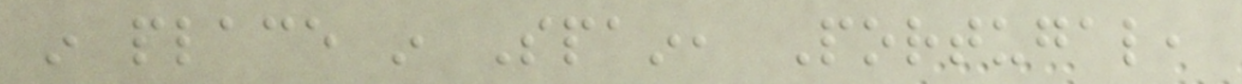in place in Spain, Portugal,
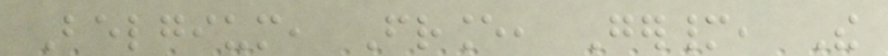Belgium, France, Germany, The
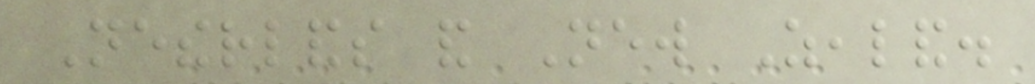Netherlands and New Zealand.
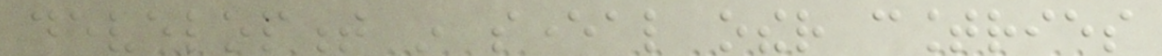development in several other countries
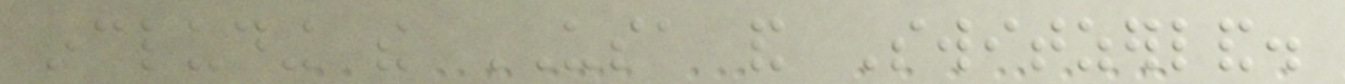including the USA and Switzerland.
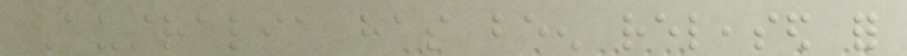Australia has been released for
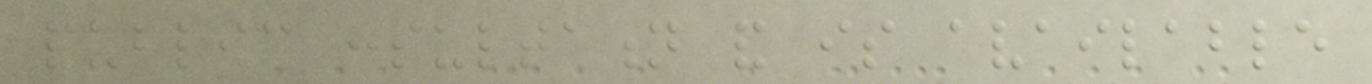public consultation and is available
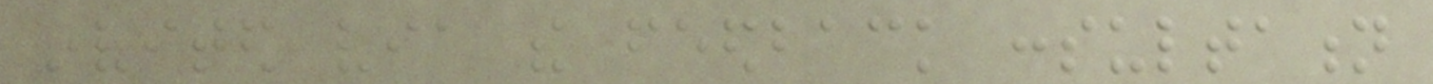invited via the feedback consultation
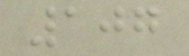107
